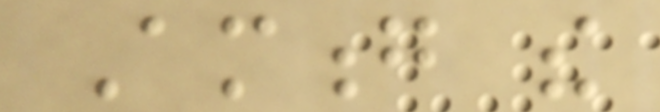Among the
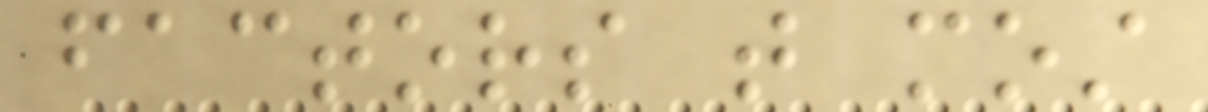factors that most
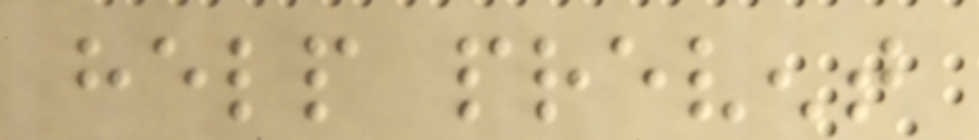help prevent
